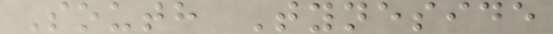South Tyneside
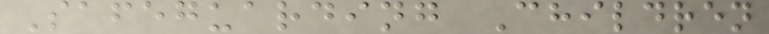Safeguarding Children
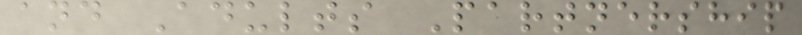and Adults Partnership
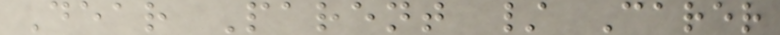Dear Parent / Carer
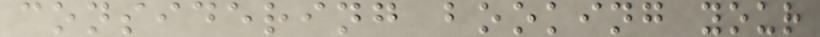considering booking your
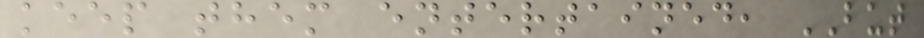keep them entertained, BUT
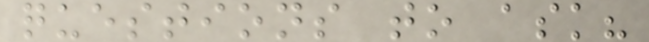questions to ask?
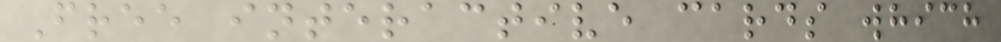Free interactive cards which
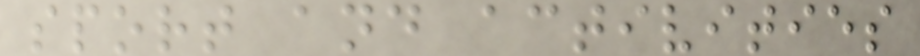sport and activities
